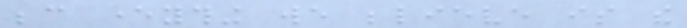because everything we believe is the
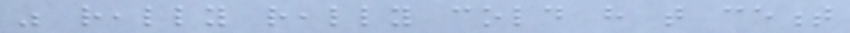was really really cold have that cement
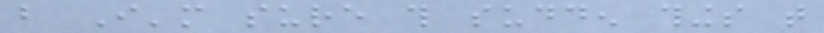but I'm sure this sudden things that
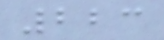223
